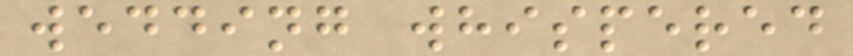wedding whispered
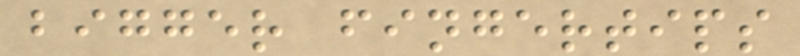bigger fingertips
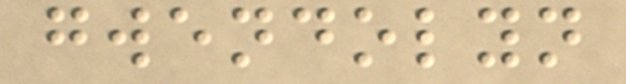gwendolyn
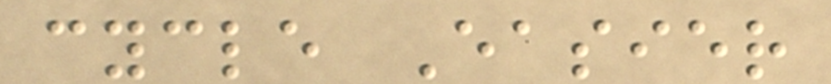cycle Easier
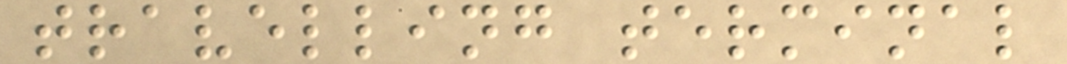travelling terminal
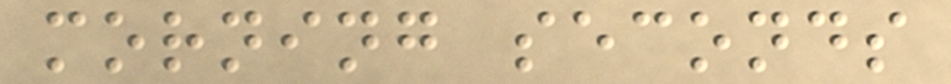morning seconds
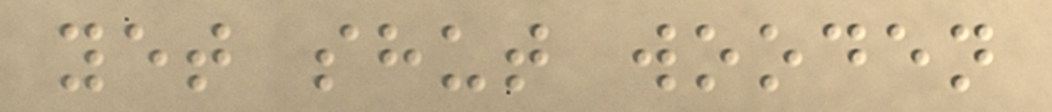yet shut wooden
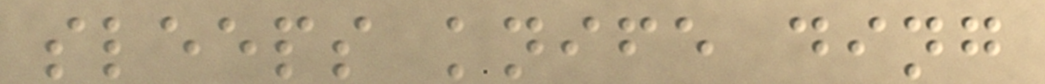sleeps knife ding
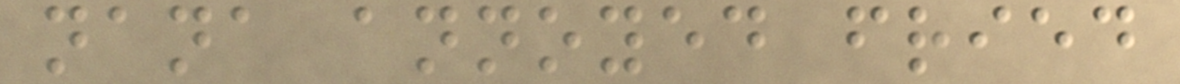nana annoyed fried
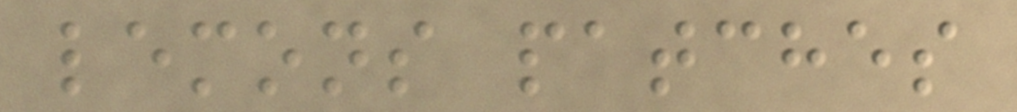lemons patches
